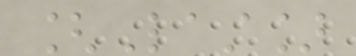[Last]
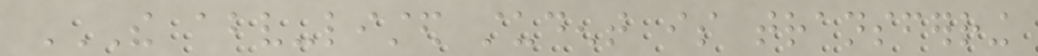THE ABOVE-LISTED STUDENT IS TRANSFERRING
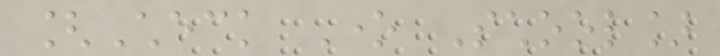[Check One School]
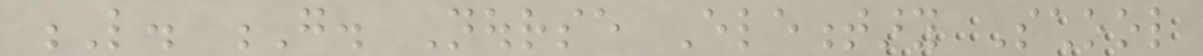L. G. Nourse Elementary School
